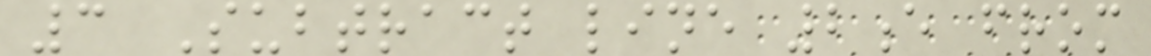3 Subtract line 2e from
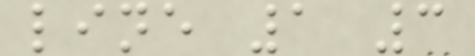line 1 3
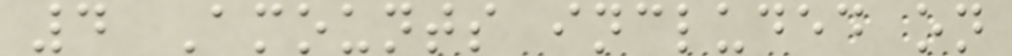4 Amounts included on
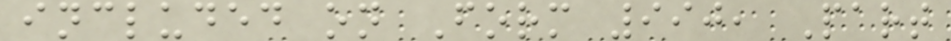included on Form 990, Part
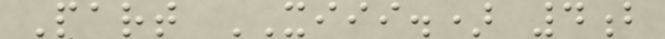Part XIII.) 4b
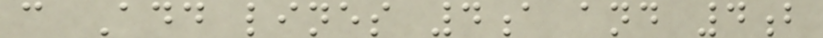c Add lines 4a and 4b
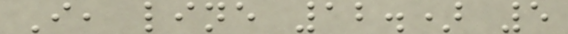I, line 12.) 5
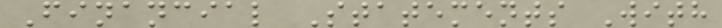Financial Statements With
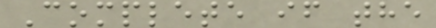Complete if the
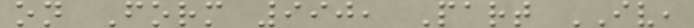on Form 990, Part IV,
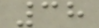38
